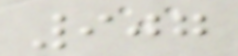907
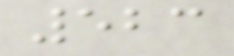523
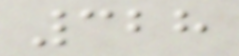328
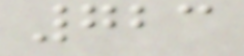723
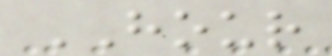HOUR
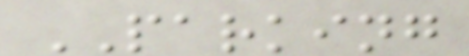PARKING
